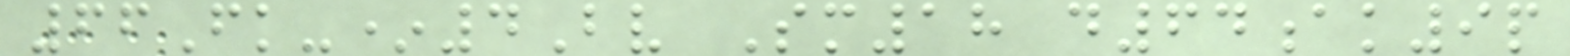66Fk-*4Bv Sm18 d64ak9p
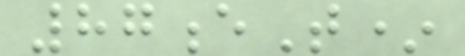87eT*
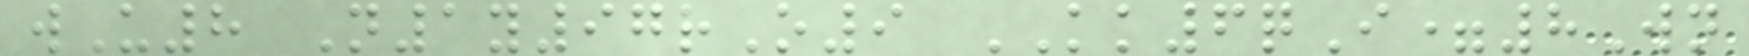wU8 N1y97rO9 KK6qI=8Wn
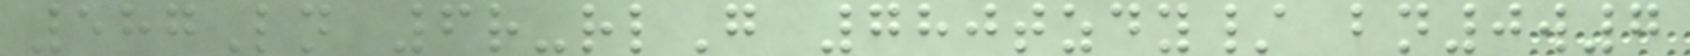587Ln 6r-rlG 780tzdy/ bn0w7
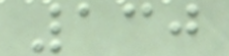130
